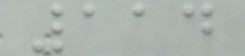114
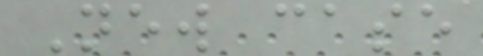New case
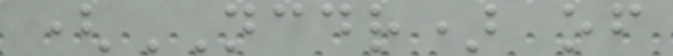(NCDR) of
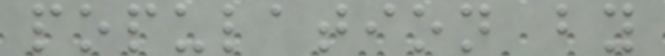population by
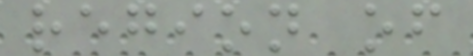region of
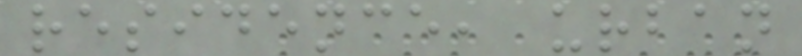residence, urban
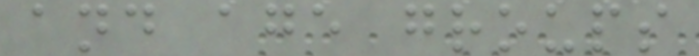and age groups
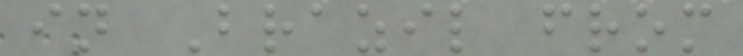in Brazil from
